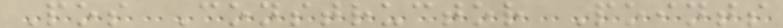Pos Constructor Points
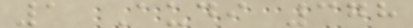1 Audi 378
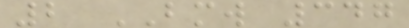2 BMW 347
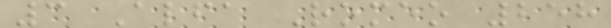3 Alfa Romeo 258
